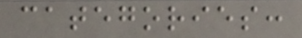categories:
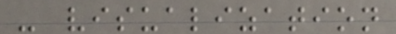- visualization
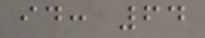id: 64
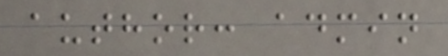author: admin
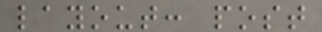layout: post
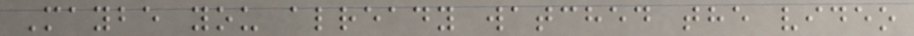Maybe you already watched the video
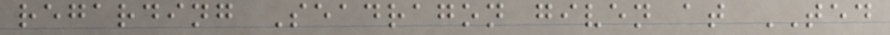regarding Seadragon given at TED
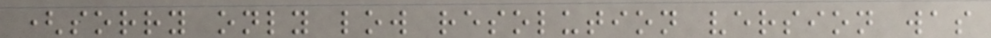(sorry only low resolution version was
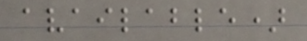available)
